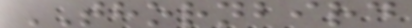THORNBIRD
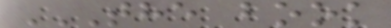THE BOOK
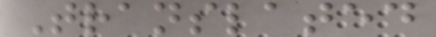Translated
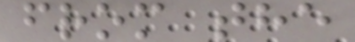from the
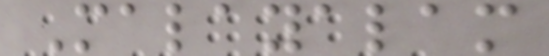Malayalam
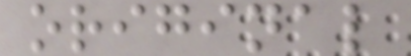original
